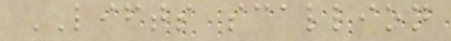LIFTS scallion
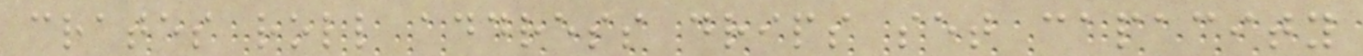crates roll address drips set capacity
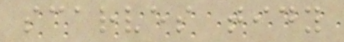scarves tidy
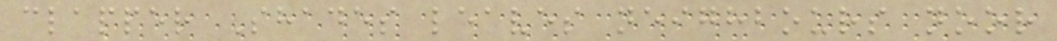clapper Shades leaves neighbours noor
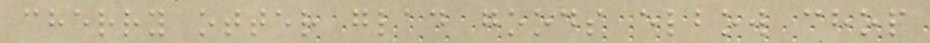cherry otter glad goods elbow chop
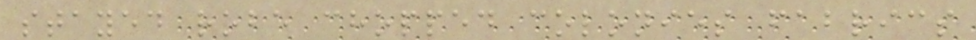stayed robe chopped colonies fabrics
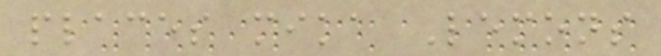places mika Lemons
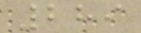289
